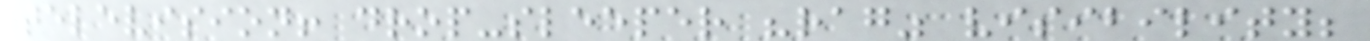television! drop-sleeper "rag" visibility;
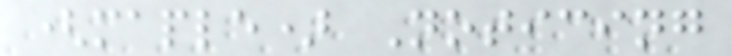(maple) Noticing
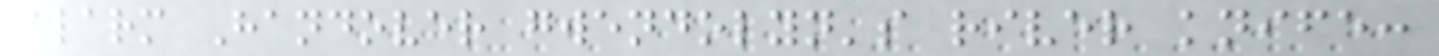alarm Handover gwendolyn's river knife:
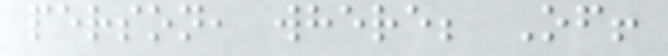person, where; Of!
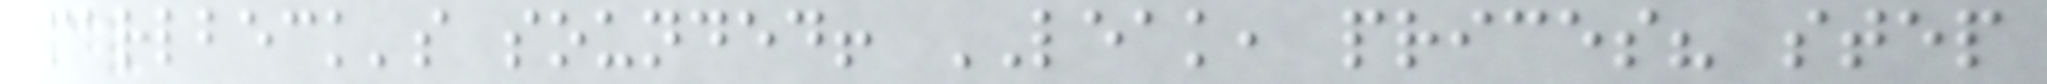marlbeck's sounded! LEAK, prices? step
